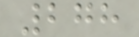278
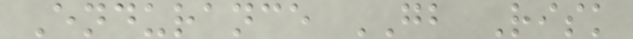Endurance GB Risk
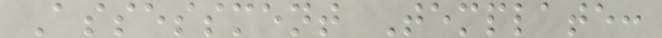Assessment Template:
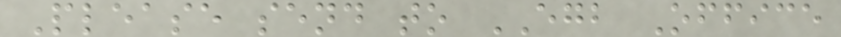Please send to EGB Office
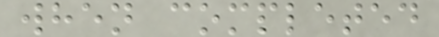when completed
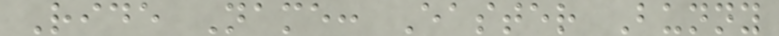Ride Name: Easter Bunny
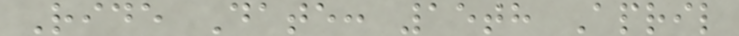Ride Date: 15th April
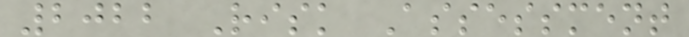2022 Risk Assessment
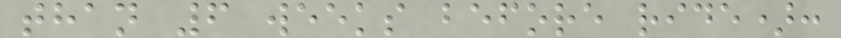than 6 weeks before ride):
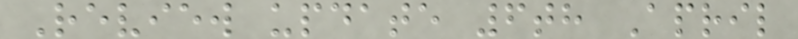Review update 6th April
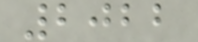2022
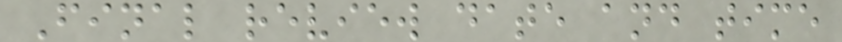Final review date and time
